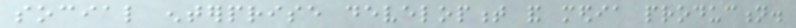social enterprise development and media production.
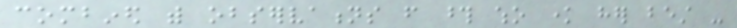combined with observations from those who know her best -
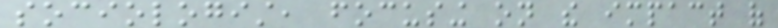sociologist, focusing on the impact of
